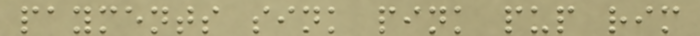payments sink pink pup rim
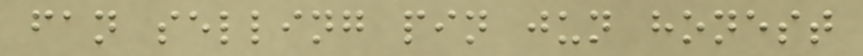fan selling pin jun honest
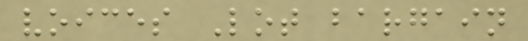voices Lot bargain
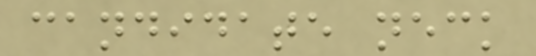candidate neck
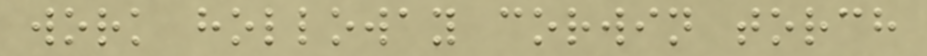work holloway corwin torch
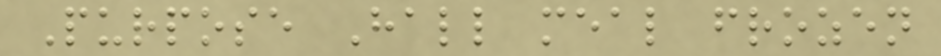Purpose Hall meal frozen
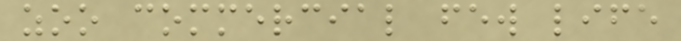zoo commercial few life
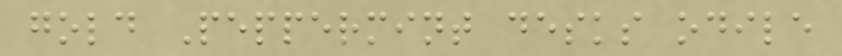gold Peppermint desks odile
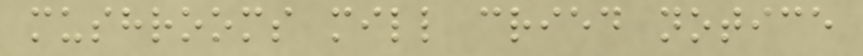mushrooms mill cried notice
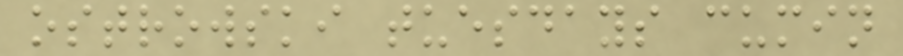ostrowski tuesdays cumin
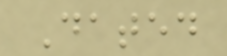Dated
